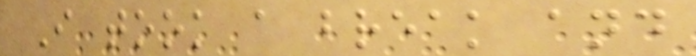I took a break and
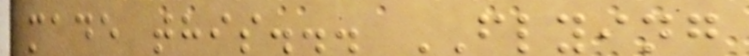made this... FLYING
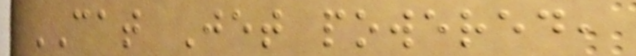CAT Jet powered,
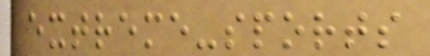extreme-sports
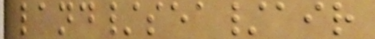land/sea/air
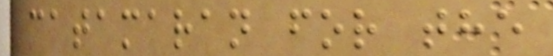catamaran for the
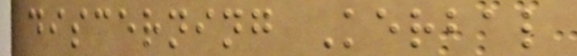discerning Kerbal
